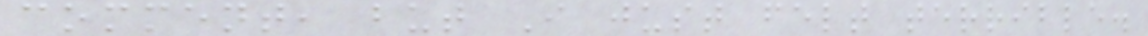comment, but I just felt terrible.
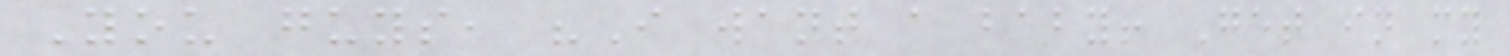You guys, "I want a baby! Get in my
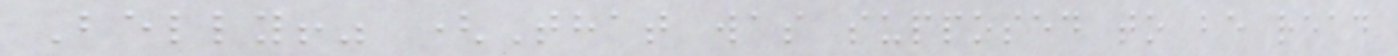Belly!" (That was supposed to be read
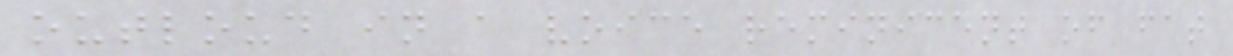outloud in a voice reminicent of fat
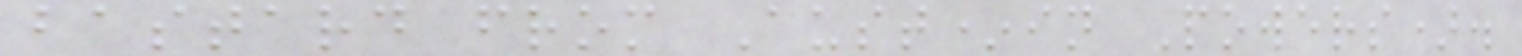bastard from Aust*in Powers).
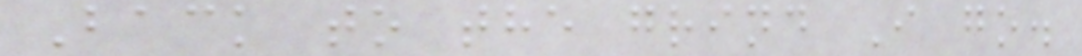Back to the grind I go.
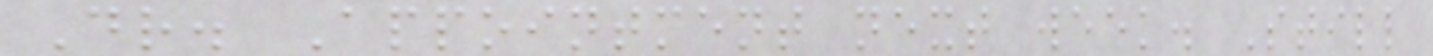Dr. Appointment next week. Still
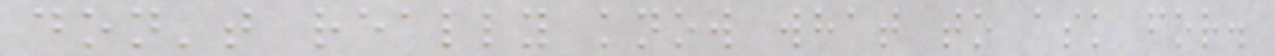don't really know what to ask for.
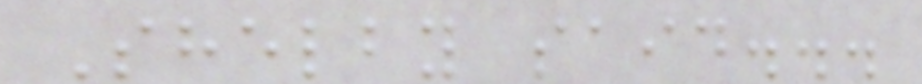Shelby said...
